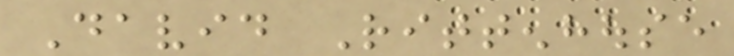David Rittenhouse
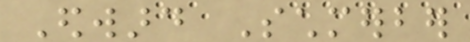Edward Schmerber
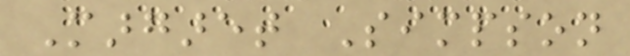Margaret Simpson
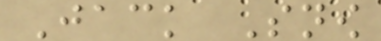Jack Snow
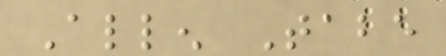Allen Tabe
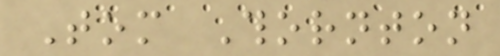Tom Thornton
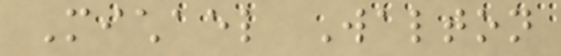Michael Walton
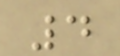4
